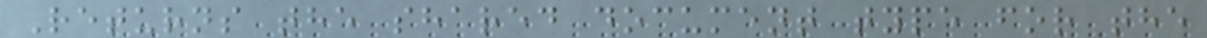Returns the shared document type for the
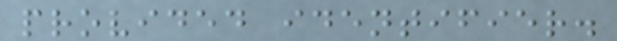provided identifier.
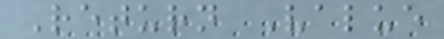Return Value
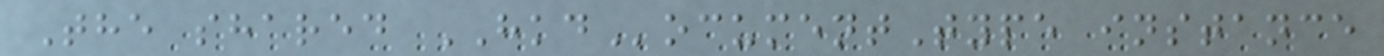The shared HKDocumentType instance
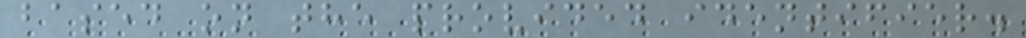based on the provided identifier.
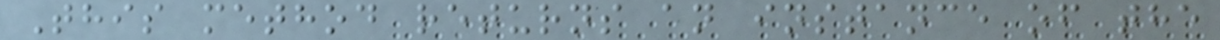This method returns an instance of the
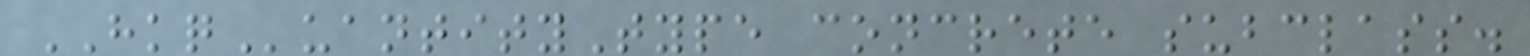HKQuantityType concrete subclass.
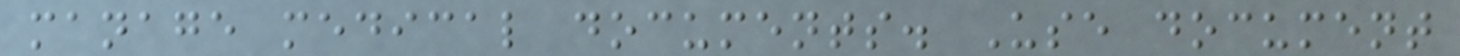manage medical documents. Use document
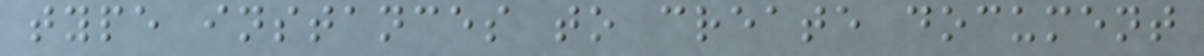type instances to create document
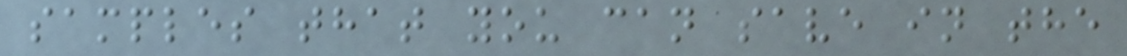samples that you can save in the
